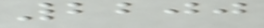2200
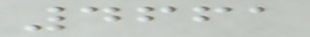4661
